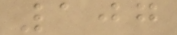107
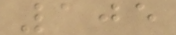105
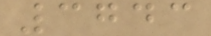3743
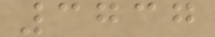3737
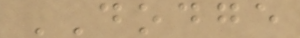DODGE
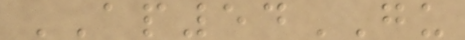AP54GU
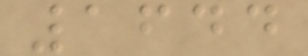1644
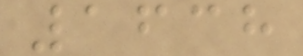1638
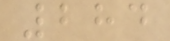284
